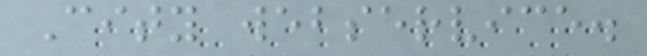City webservice.
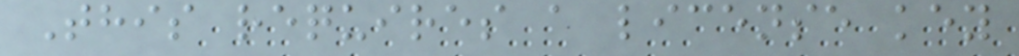This requires a license key
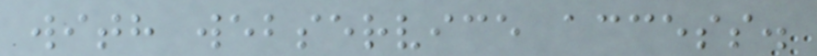with webservice access.
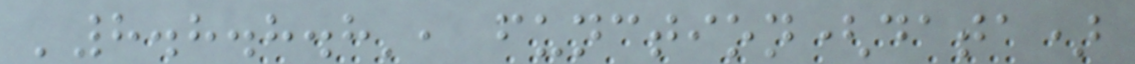'8.8.8.8', function(data)
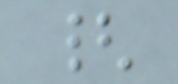{
